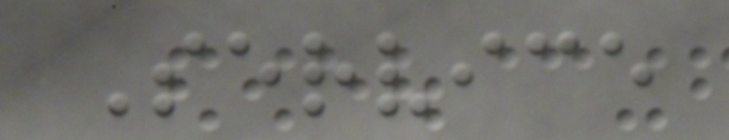Service
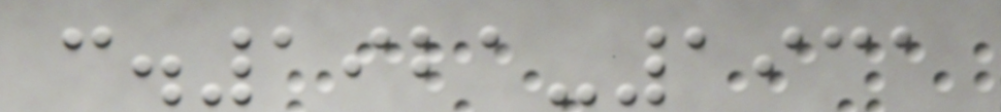c.1921-1931
